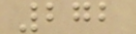272
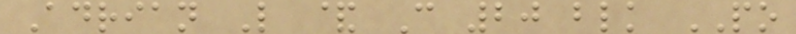Adrian L & C 20 blk PO
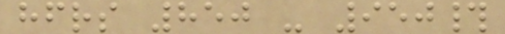hfrs 850 - 950#
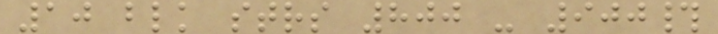10 blk strs 800 - 900#
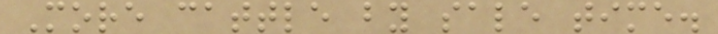More cattle by sale time.
